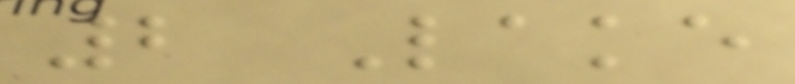2 Lake
